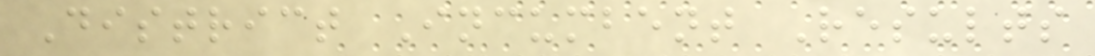District Incumbent Results
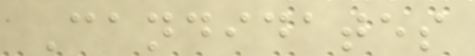Candidates
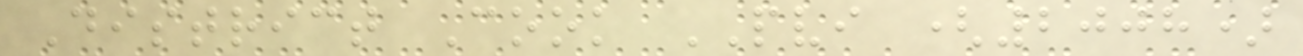District Cook PVI (2008)
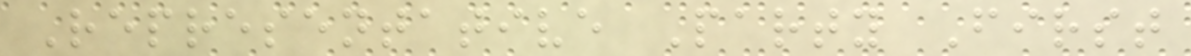Representative Party First
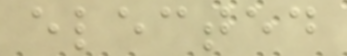elected
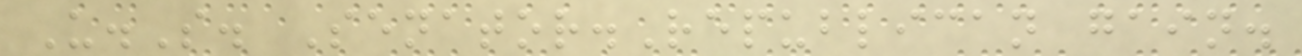U.S. Senator.Republican gain.
